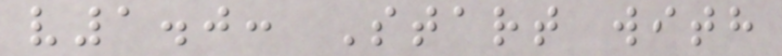v1.0: Start with
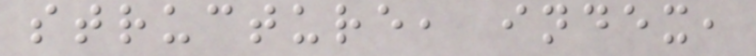structure, index,
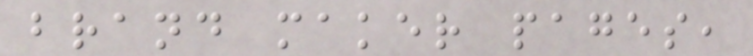brand maker pages,
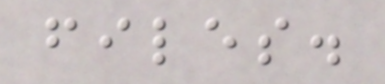files.
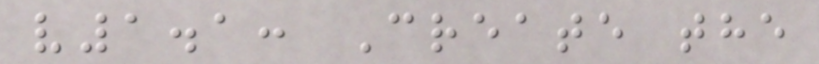v1.1: Create the
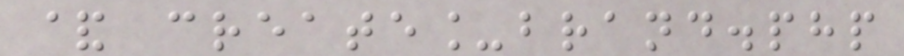& create_brand.php
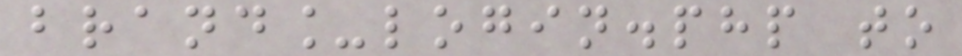brand_login.php to
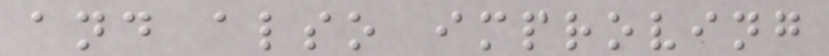and also improving
